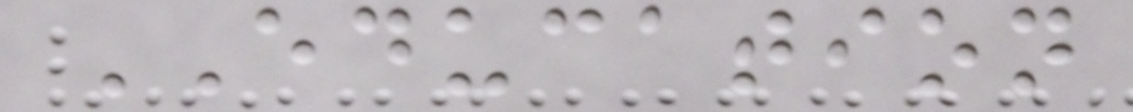EDUCATION
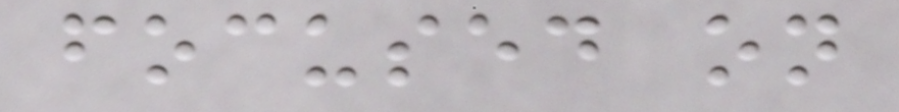focused on
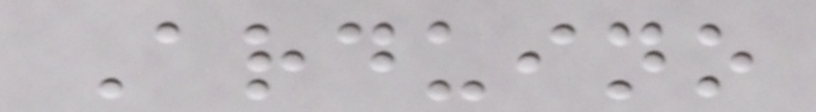Arduino
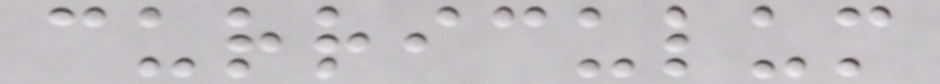curriculum
